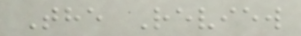The Review
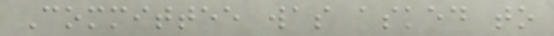Committee was asked to
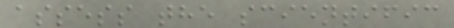assess the scientific
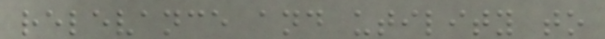relevance and utility to
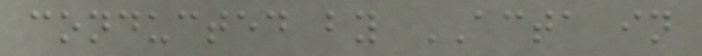conducted by ACTA in
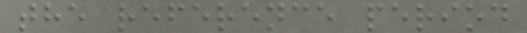the reference period
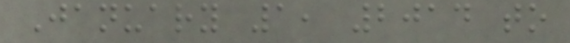January 1, 2014 to
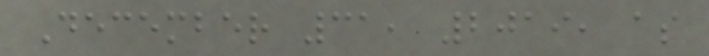December 31, 2019, as
